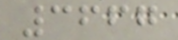3667
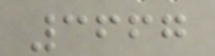3667
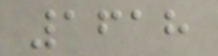1618
